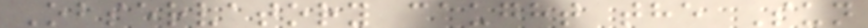Observatory caught the Sun
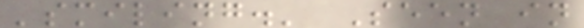'smiling.' Seen in
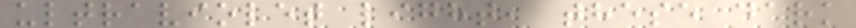ultraviolet light, these dark
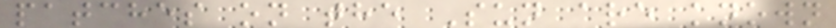patches on the Sun are known
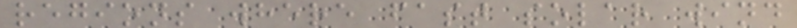regions where fast solar wind
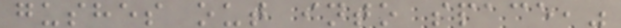gushes out into space,"
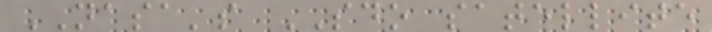NASA's SDO satellite
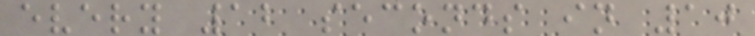every 12 seconds in 10
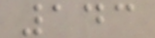143
